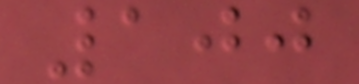100
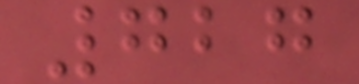727
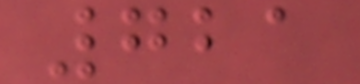721
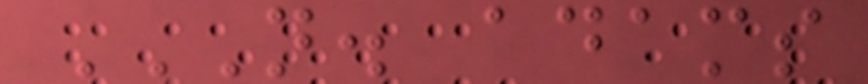N. ADAMS
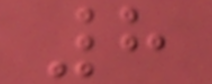8
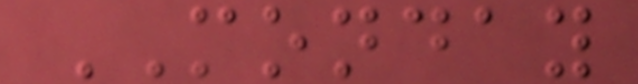MONDAY
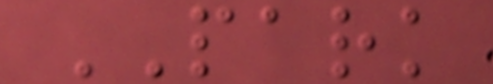PARK
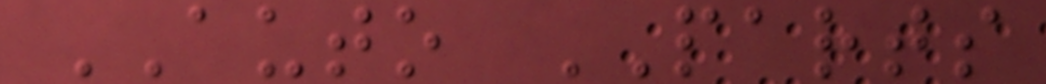AUTO PARTS
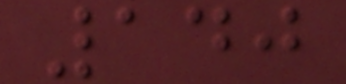140
